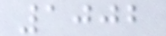1002
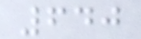640
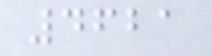4621
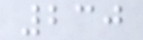230
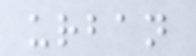urban
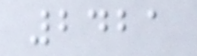2421
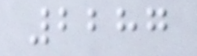2287
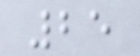25
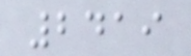2419
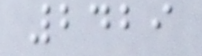2429
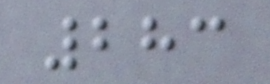283
